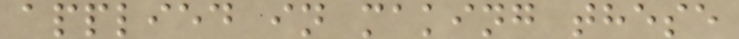applied in making these
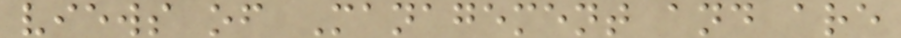views of Management and are
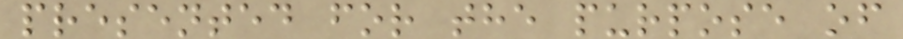presented for the purpose of
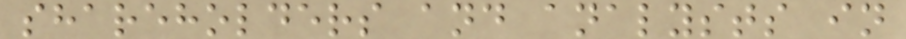shareholders and analysts in
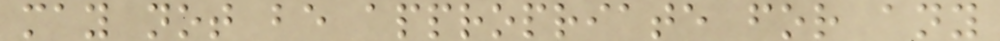may not be appropriate for any
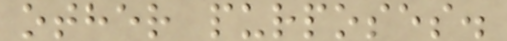other purposes.
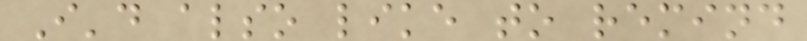I'd also like to remind
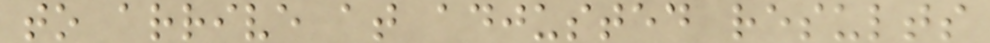to arrive at adjusted results
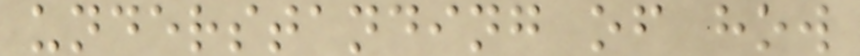understanding of how
